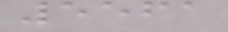5561
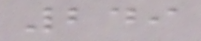249
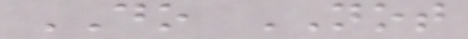DO NOT
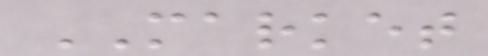MARKET
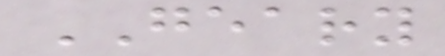GEARY
